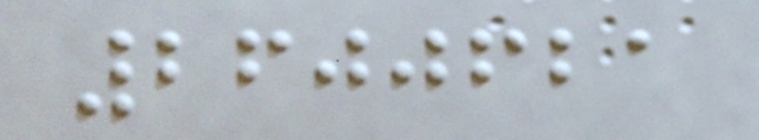2600621
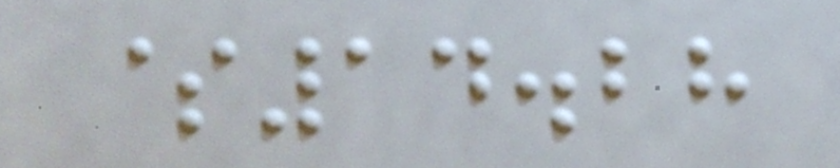$14.28
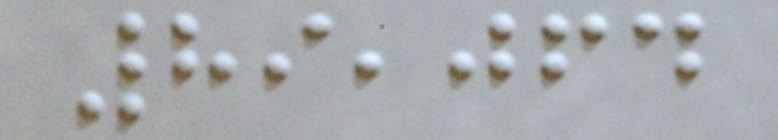89,064
